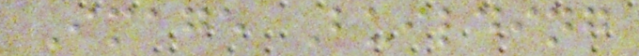Image Building
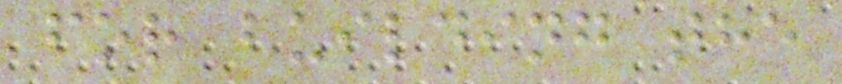for building the
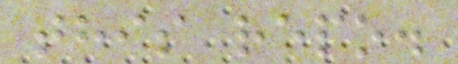this repo.
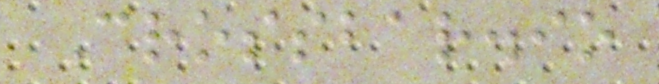Crossbar.io
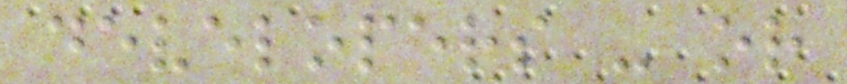developers - or
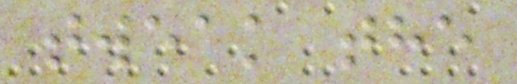tweak the
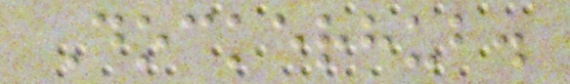Dockerhub.
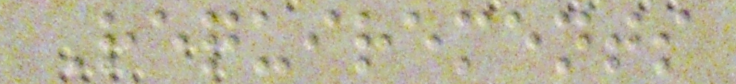Requirements
